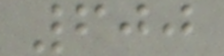600
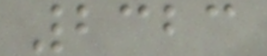2323
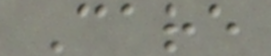Care
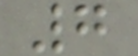7
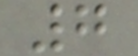7
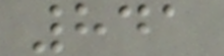841
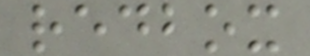redbox
